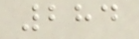284
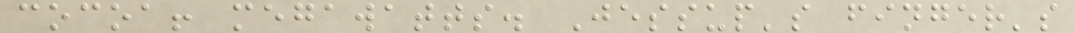cocoa! megawatts. Jessup's finger's
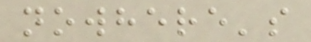nowhere's
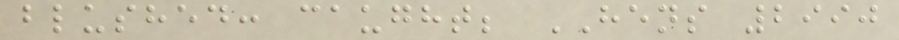blushed: caught; HENS 2990
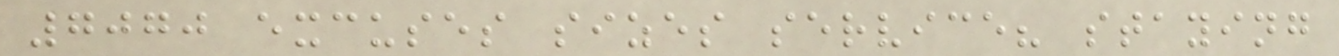7070 excuses sizes service? staying
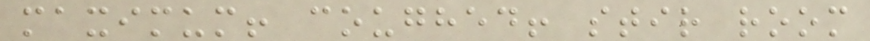maximum! coughed! stir room
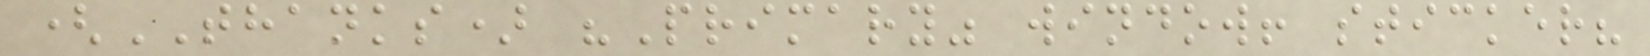(THANKS) "Primary" window! sticker?
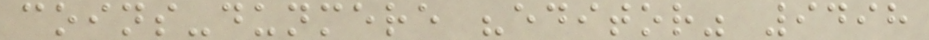coins-dunmere "editor" 9498
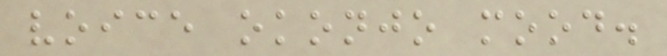voice okonjo mood.
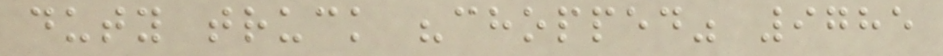duty truck "chopped" 9785
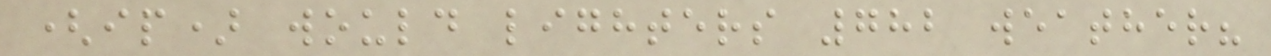(ip) would lighters 782 weather?
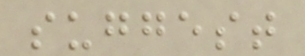suggest
